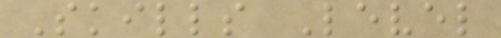Skills Level
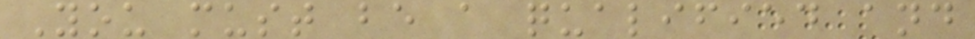You must be a qualified and
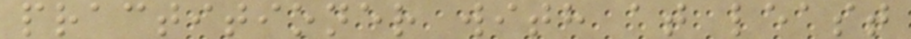practitioner with at least
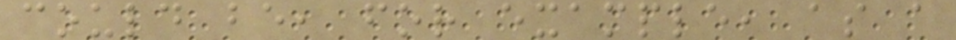could be, for example, as a
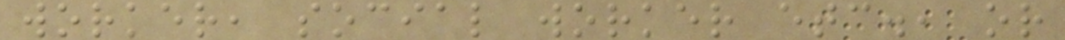worker, social worker etc., or
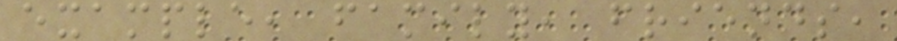example, family, friends,
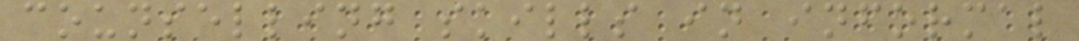counselling skills in informal
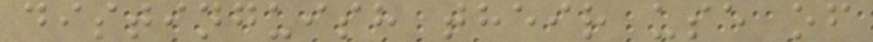distinguish their use of
